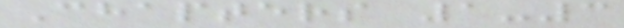Chapters 1-3
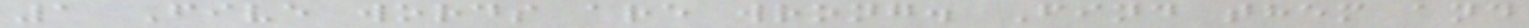1 Five words are wrong. Find them and
